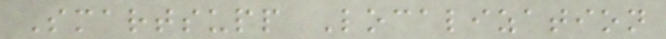Smartsupp Localization
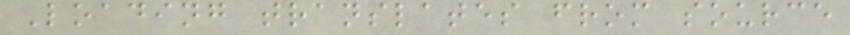Loading translates from source
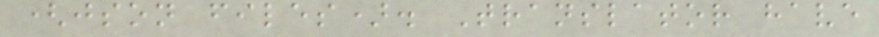(json files). Translator have
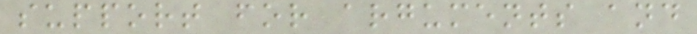support for arguments and
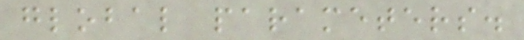global parameters.
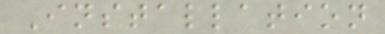Installation
